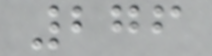276
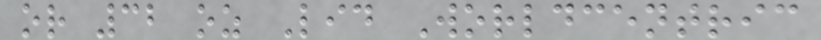or 32 oz Lid Worldcentric
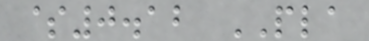$0.12 PLA
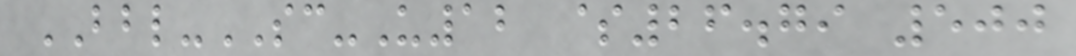BBL-SC-U12 $26.79 500
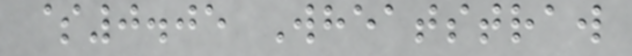$0.05 Wheatstraw
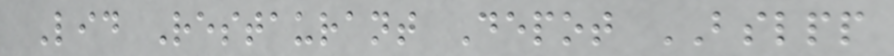Lid Restaurant Depot BSLPP
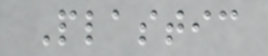Plastic
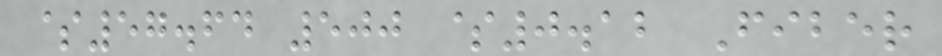$57.64 500 $0.12 Fiber
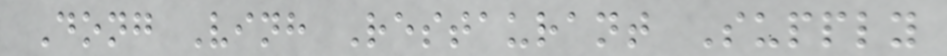Dong Vinh Restaurant Supply
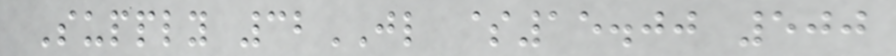Supply 32JL $15.00 500
